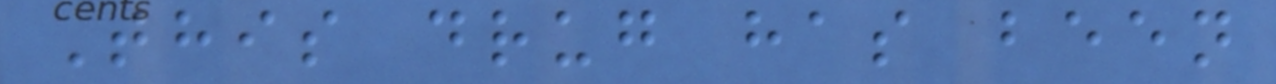This drug has been
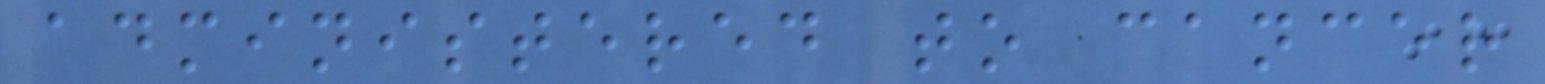administered to cancer
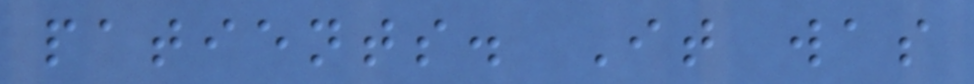patients. It was
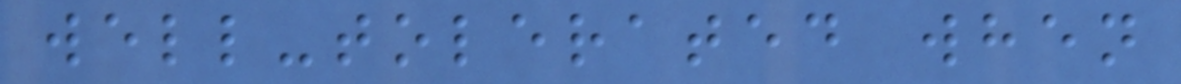well-tolerated when
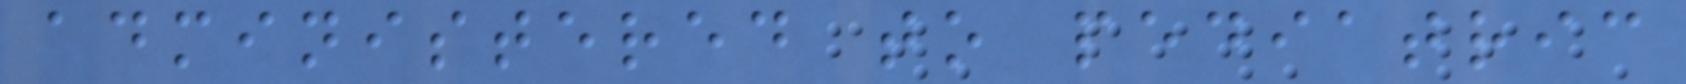administered to pediatric
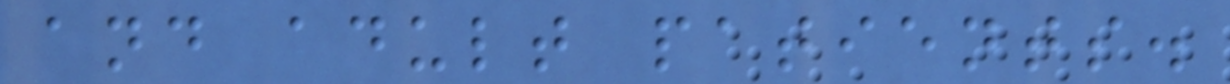and adult patients.
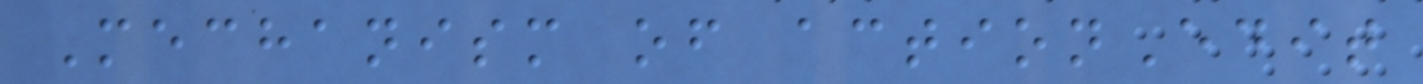Mechanism of actionEdit
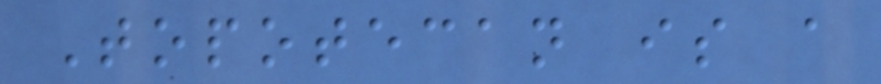Topotecan is a
